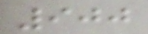900
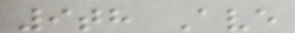9th Ave
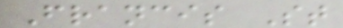Francis St
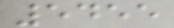5455
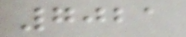7021
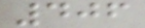406
